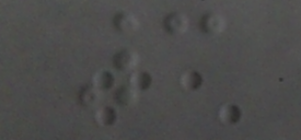3
